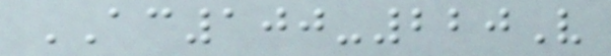AC100-220V
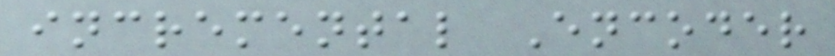incremental Encoder
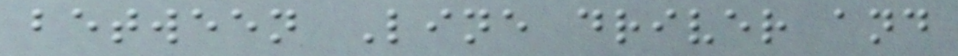between Line driver and
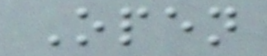Open
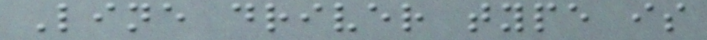Line driver type is
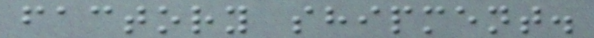factory shipment.
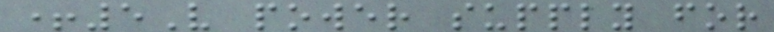+5V power supply for
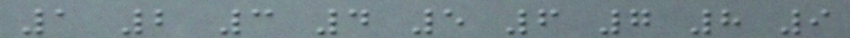1 2 3 4 5 6 7 8 9
